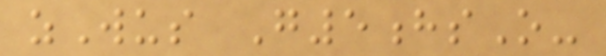zWus G5hsO-
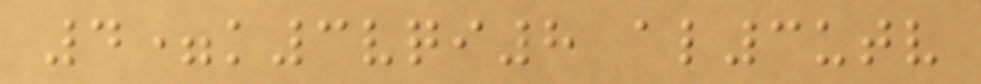4=k3vqi8 al3utv
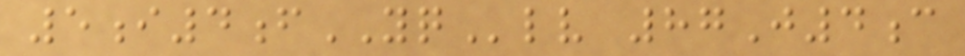5i4fYQlv 87J4c
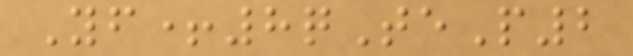Yf+8qTeP2
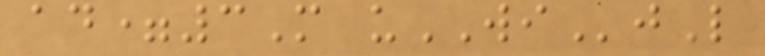ad=3M uWIjL
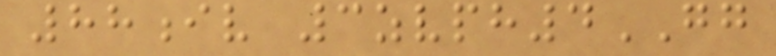88iv 3zvph4GG
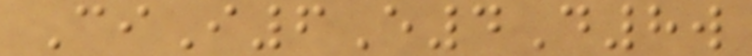CiI6E4D8w
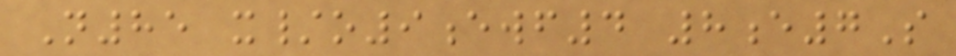N85 x/o9ewf4 8e7S
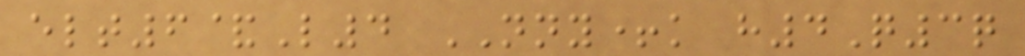elt6&L4 NNY+k h4Q3q
